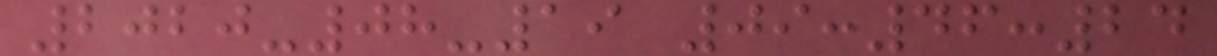2020-08-19 09:46:24
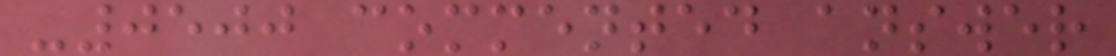-0500 commented answer
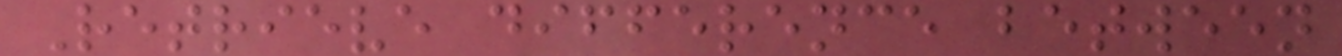Retrieve difference between
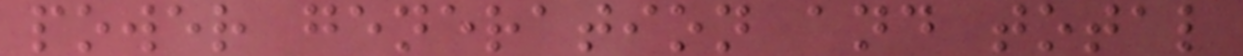power generation and total
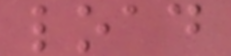load
